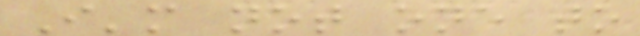I'm not one to
